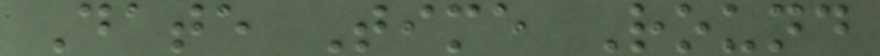Date Time Round
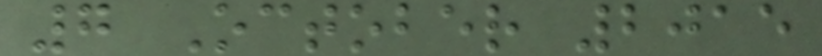7 October 2015
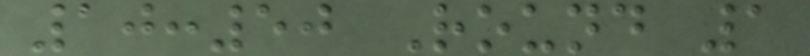10:50 Round 1
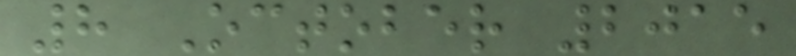8 October 2015
